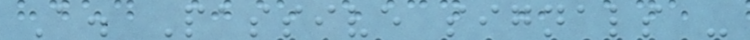A. Passive signals -
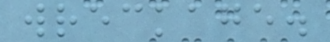wreckage.
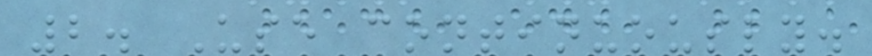2. Use continuously.
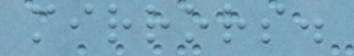mirrors.
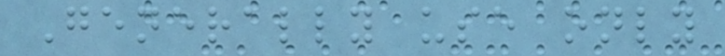Generally use only
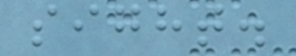sight.
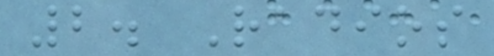2. Radios
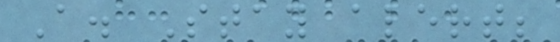A. Stay alert;
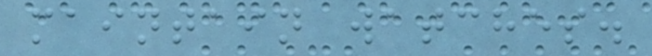maintain watches.
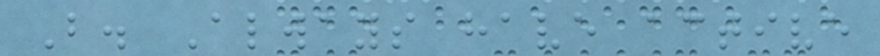B. Always have active
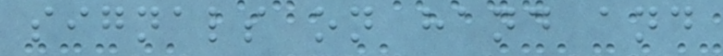signals on hand and
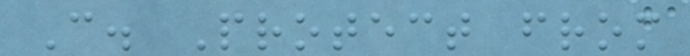C. Protect from
